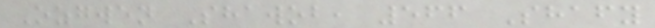Ozgwen Shawob, 566 Shafy
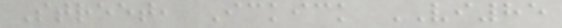Street, Ickick VI85
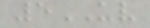5UV
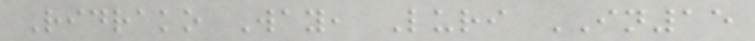Ridrako Way, Luri IN15
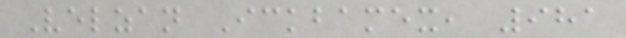Velzan Ickbamex, 981
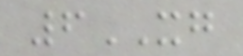6XG
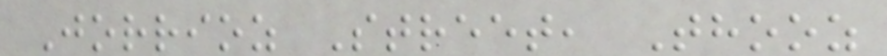Jorrioz Street, Thooz
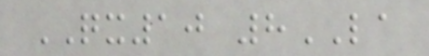QX10 8LA
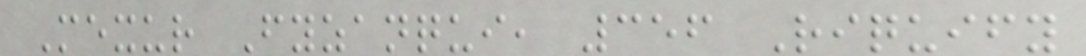Mexur Fyzanqui, 356 Riquify
